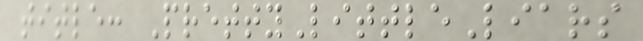title: PrettyLittleLiars
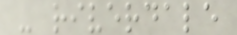- riverdale
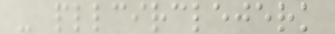- pllcirclejerk
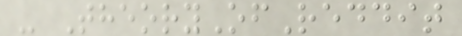- TheoryOfReddit
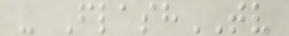- FlashTV
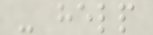- help
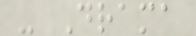- Drama
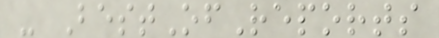- BestOfReports
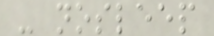- nosleep
